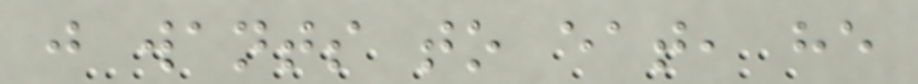just wants to eat, he
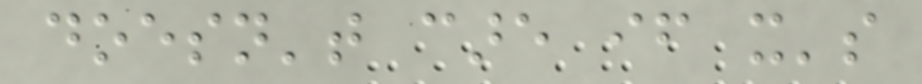doesn't care if it's
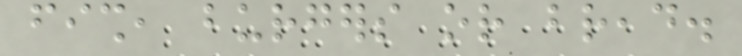fish, burgers or bread.
